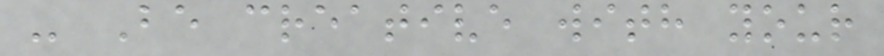- Be creative with your
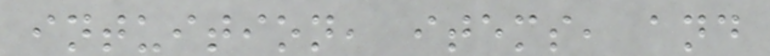intuition, items, and
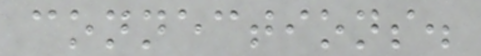connections.
